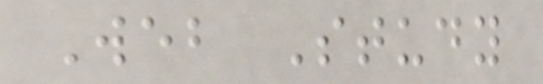Web Study
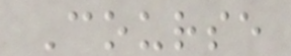Course
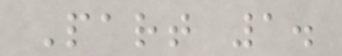Part 1.
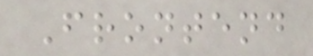Frontend
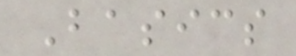Basics
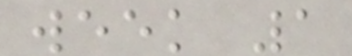week 1
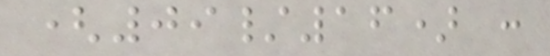(09/16) :
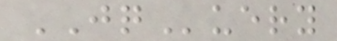JQuery
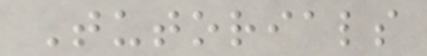Tutorials
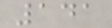141
